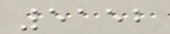5152
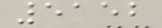5152
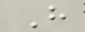H
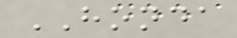HONDA
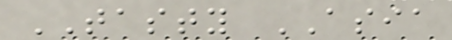TASTY ASIA
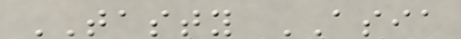TASTY ASIA
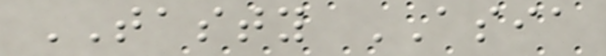TASTY ASIA
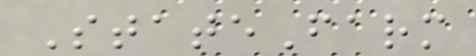StateFarm
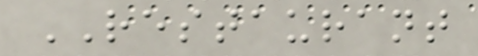RESTAURANT
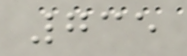735
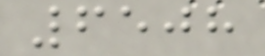6508
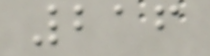216
